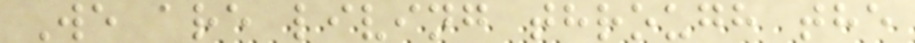We are living through the
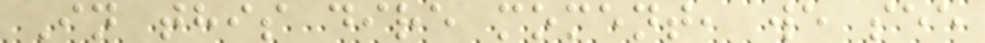In this dire moment, we see
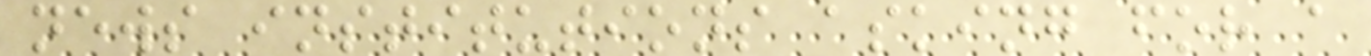news institutions asking for a
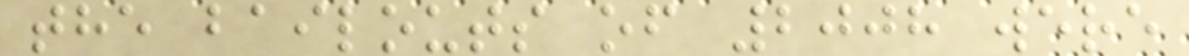the bailouts of 2008 were
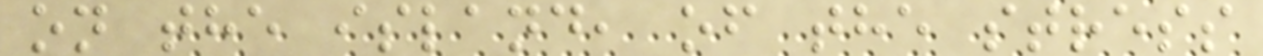on the island, of the stress
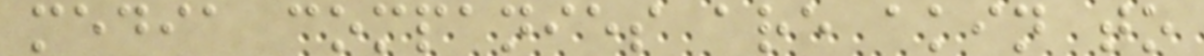media companies are akin to
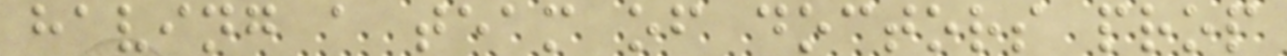having a team of doctors prop
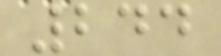244
